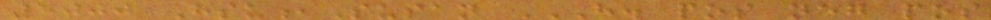5000 Hsu,Susan H. POS NEG POS
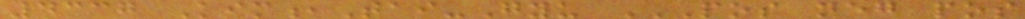4337 Kim,Tai-Gyu POS NEG POS
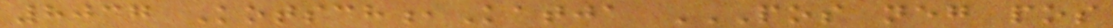8037 Kotsch,Katja POS NEG POS
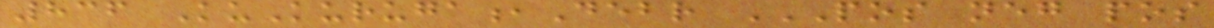836 KuKuruga,Debr POS NEG POS
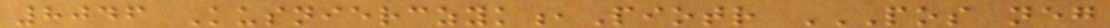8046 Kusnierczyk,Piotr POS NEG
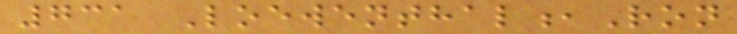731 Loewenthal,Ron
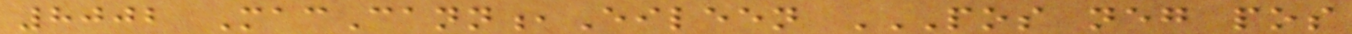8002 MacCann,Eileen POS NEG POS
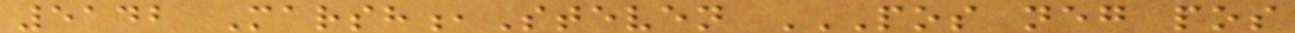5142 Marsh,Steven POS NEG POS
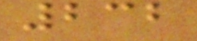232
